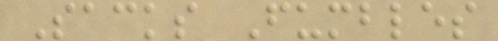Sacks Fumbles
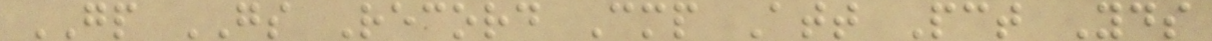GP GS Record Cmp Att Pct Yds
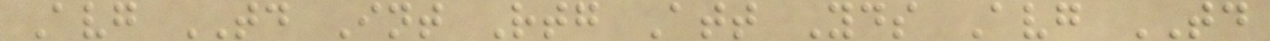Avg TD Int Rtg Att Yds Avg TD
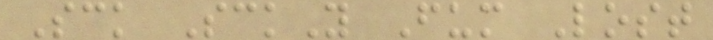Sck SckY Fum Lost
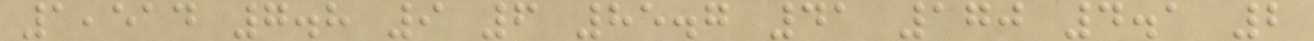1,514 7.8 9 6 85.7 41 170 4.1 2
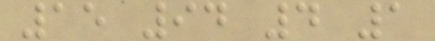15 94 4 1
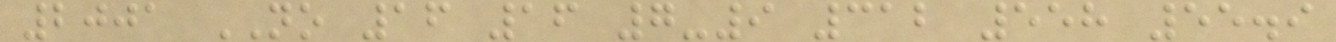2001 NO 16 16 7-9 312 558 55.9
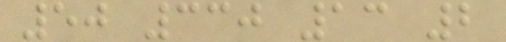50 330 13 2
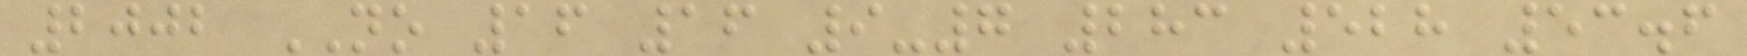2002 NO 16 16 9-7 283 528 53.6
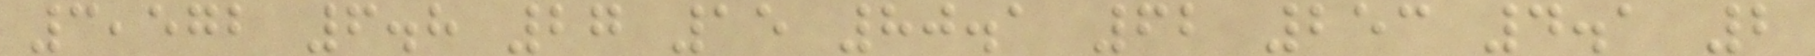3,572 6.8 27 15 80.1 62 253 4.1 2
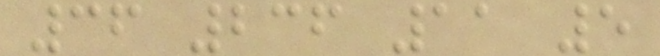36 236 11 5
